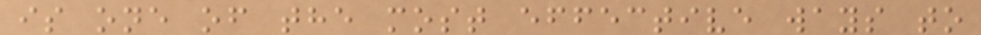is one of the most effective ways to
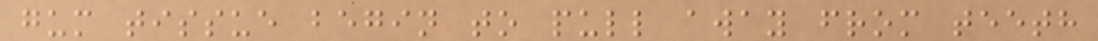gum tissue begin to pull away from teeth
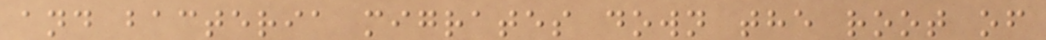and bacteria migrates down the root of
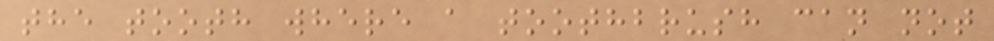the tooth where a toothbrush can not
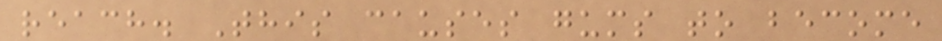reach. This causes gums to become
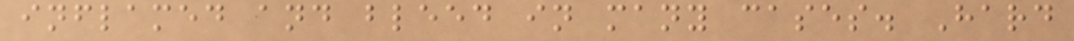inflamed and bleed in many cases. Hard
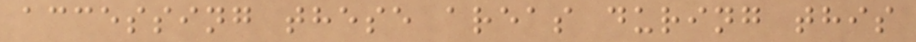accessing these areas during this
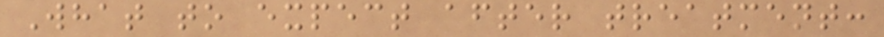What to expect after treatment:
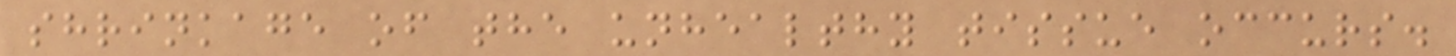shrinkage of the unhealthy tissue occurs.
